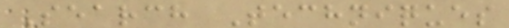Search Techniques
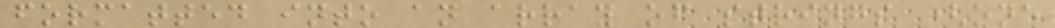formatted into an array of strings (one
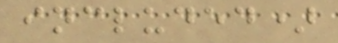included)
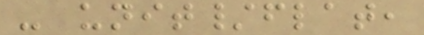- unit/flat,
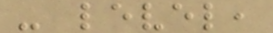- level,
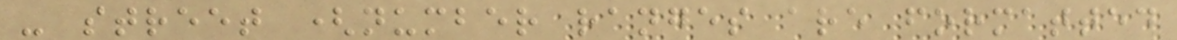- street (number ranges are formatted
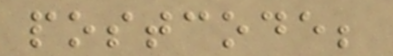postcode;
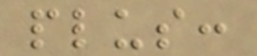plus:
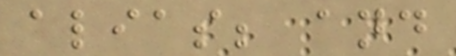alias; and
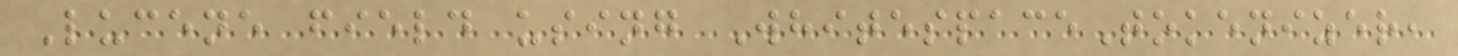Lucene field using WhitespaceTokenizer,
